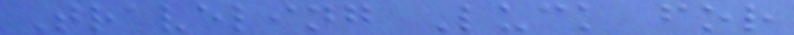Traveling Luck for
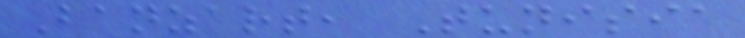Banzart, Tunisia
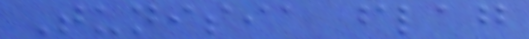Tunisia flag
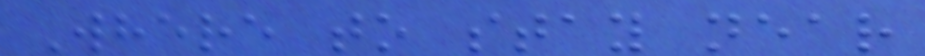Where to stay near
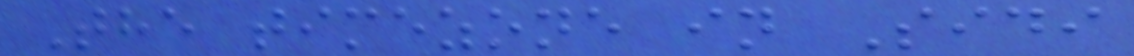The timezone in Sidi
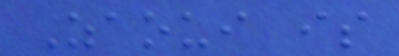Zaoui is
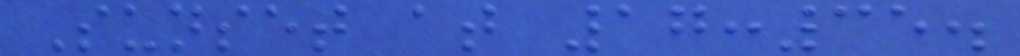Sunset at 17:35.
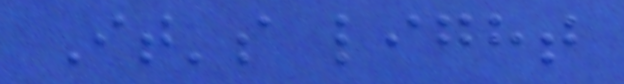It's light
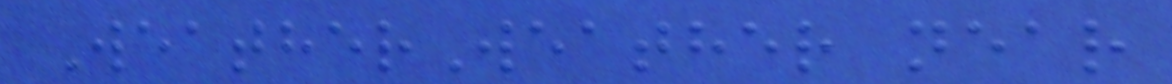WeatherWeather near
